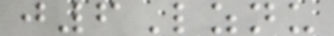j6Lznu
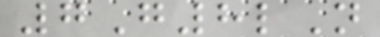7G8lN
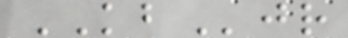KBjr
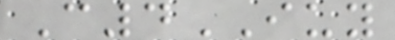C4IUY
